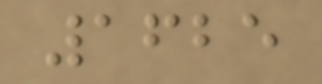1625
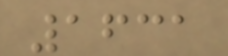1631
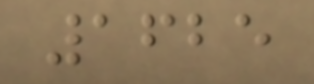1625
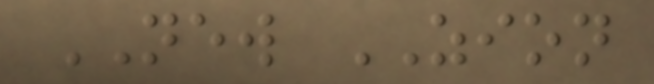NEW ZION
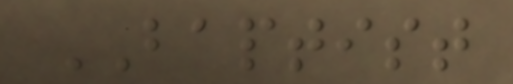BAPTIST
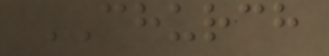CHURCH
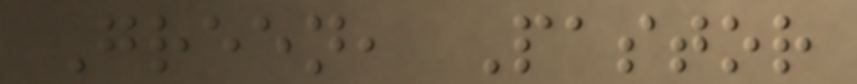Green, Pastor
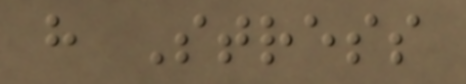h Stress
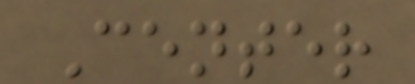Center
